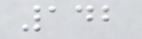142
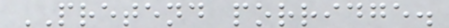PRETEND porridge.
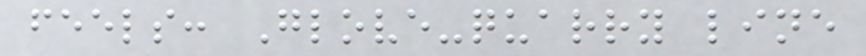feels: Glove-quarry line
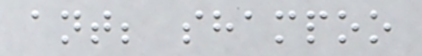ant; shampoo
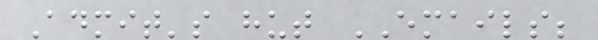Admit's hut EMAILS;
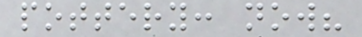pottery: now?
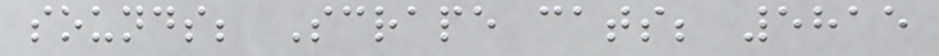sounds; Scrape cats; 5815
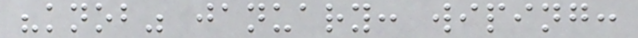"knob" january: wiping:
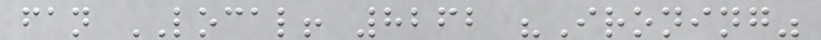fan LOCAL! 8262 "Ironing"
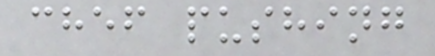chef pushing
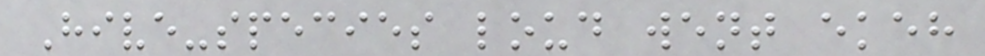Hive-species loud went ekeh
